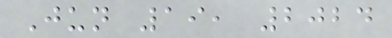Jun 19, 2024
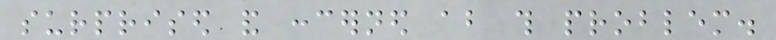surprised and concerned about this problem.
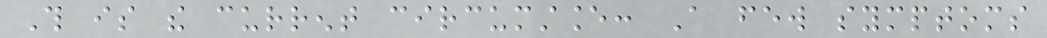This is the current circumstance: A few symptoms
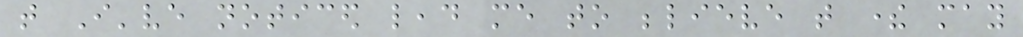that I've noticed lead me to believe that there may
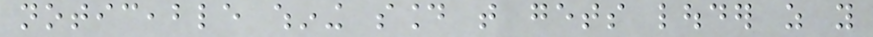noticeable whining sound that gets louder as you
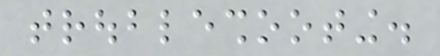troubleshooting.
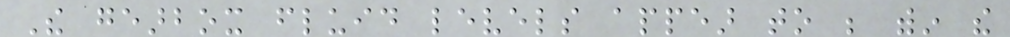The gearbox fluid levels appear to be within the
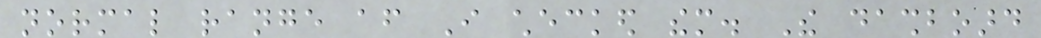normal range after I checked them. The dashboard
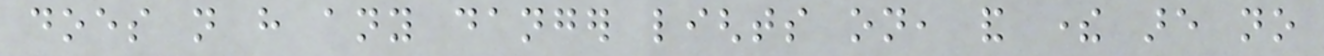does not have any danger lights on, and there are no
